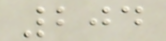204
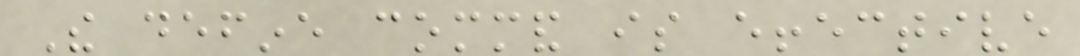The define command is effective
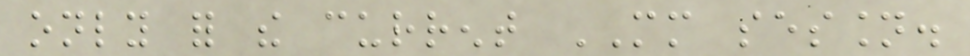only for the current MM session.
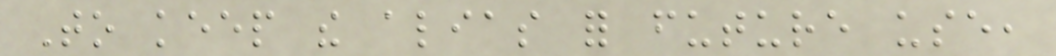To keep the alias for future use,
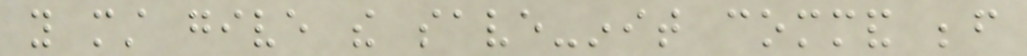you must give the save-init command before
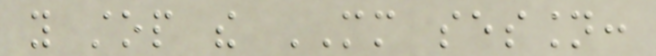you stop the MM session:
